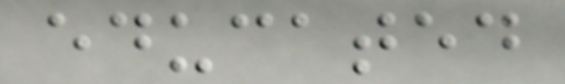educated
